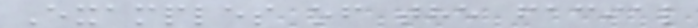Examples of the facial
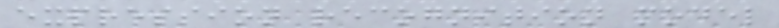expression recognition model
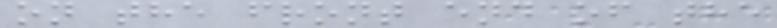on the front end of the
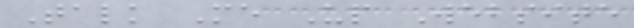Talk Me Up Website
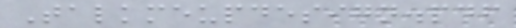Talkmeupdesign.pdf
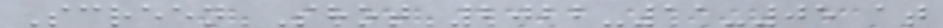Screen Shot 2022-11-05 at
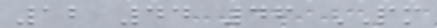12 44 46 PM
